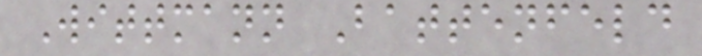Wittmann Battenfeld
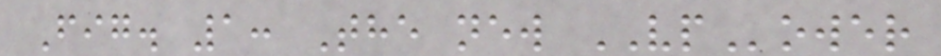Fig. 1: The new VPower
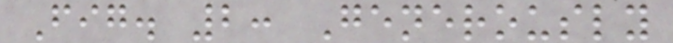Fig. 2: Generously
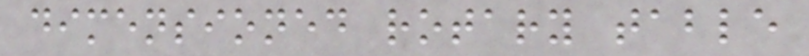dimensioned rotary table
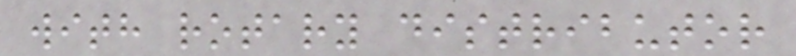with rotary distributor
